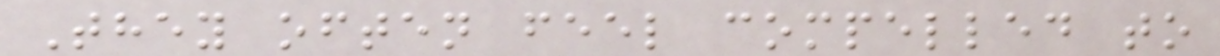They often feel compelled to
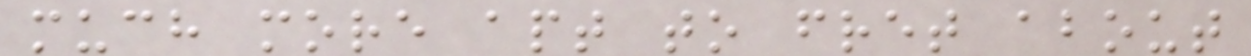much more apt to fret about
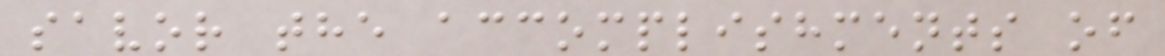savor the accomplishments of
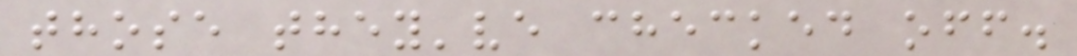those they've checked off.
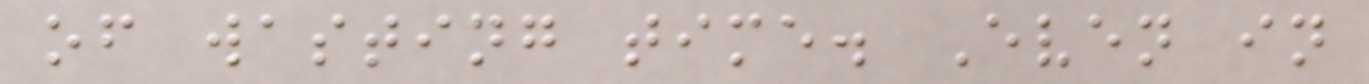of wasting time. Even in
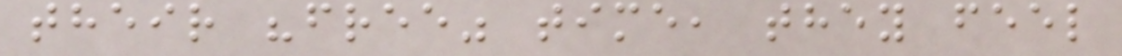their "free" time, they feel
